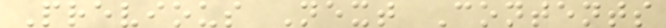Previous Next Contents
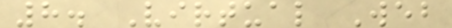8. Virtual Web
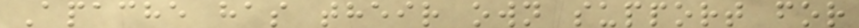Apache has their own support for
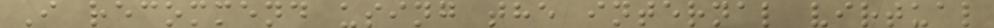I recommend using the internal virtual
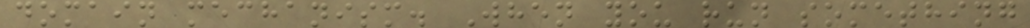domain mechanism. When you run something
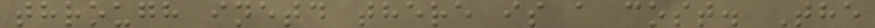through inetd there is a cost. The
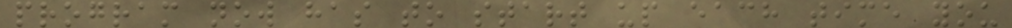program now has to start up each time you
